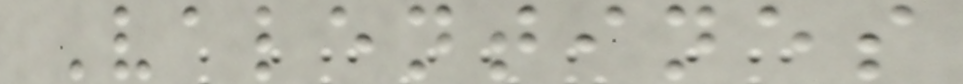Valentines
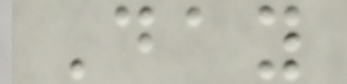Day
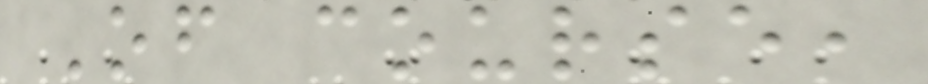Of course,
